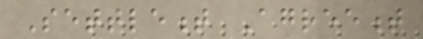Settlement Agreement
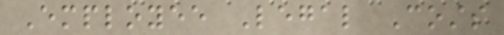Employee Legal Costs
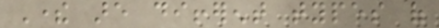There are different types of
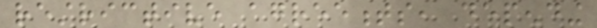restrictive agreements, depending
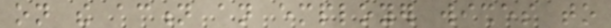on the action an employer wishes to
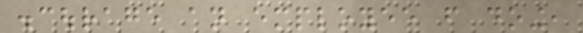discourage an employee from doing,
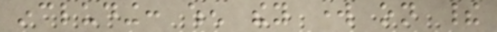including: when they work on their
